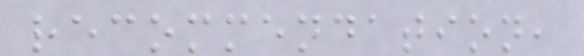recommendation,
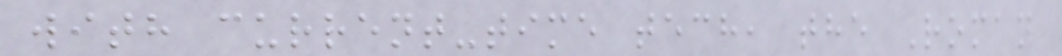with current-time tech, the Roman
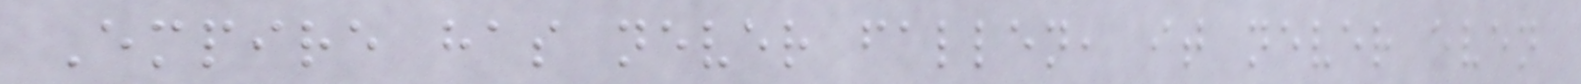Empire has never fallen, it never even
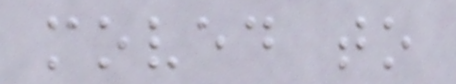moved to
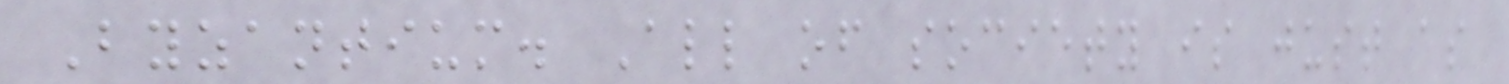Byzantium. All of society is just as
